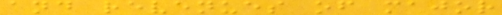and revenues of major
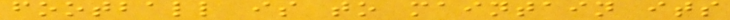football is to maintain its
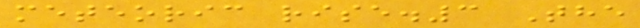meteoric rise.3 The
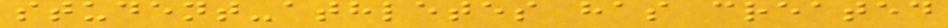student-athletes has created
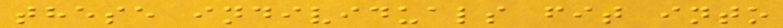these individuals fit into
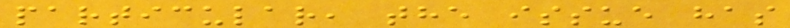particular, the issue has
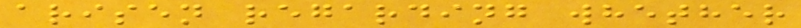arisen regarding whether
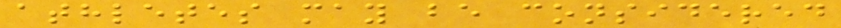athletes may be considered
